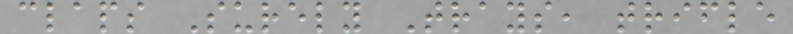claps Surely Trays, trifle
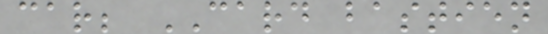car; CARD bastien
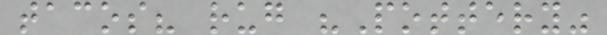tacos? rug "Pottery"
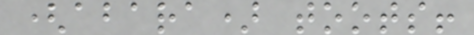(abara) toots!
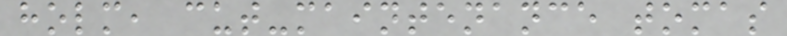holm, cut-maintenance tomas
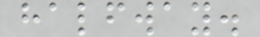halfway.
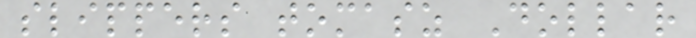slippers tomasz Dollar
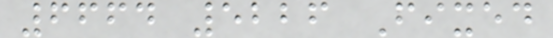6664 5226 Fixed
